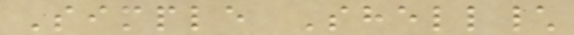Simple Shell\
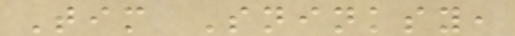Tim Sninksy,
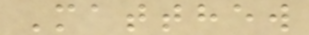Matthew
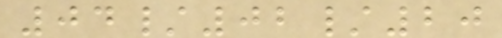04/02/20
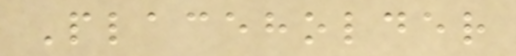Placeholder
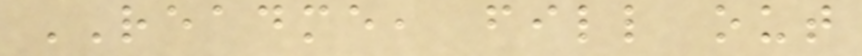README, fill out
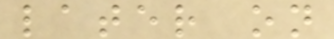later on
